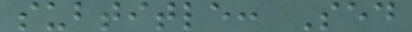subtitle: Sed
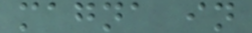magna in
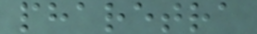pharetra
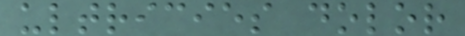ultricies dolor
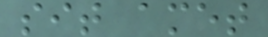sit amet
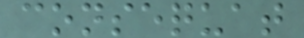consequat
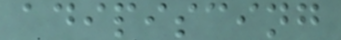adipiscing
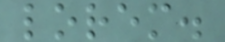lorem.
